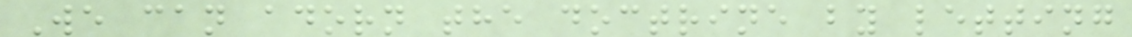We can adorn the doctrine by letting
